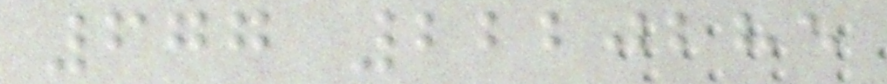677 2220285
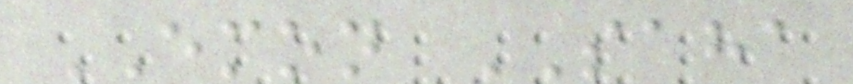EMON SAHA
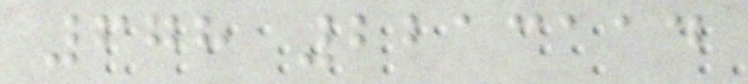678 2213114
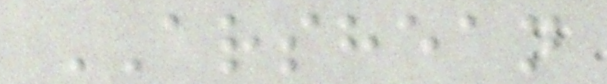ARSHEAN
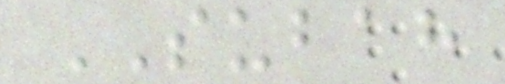SUBAH
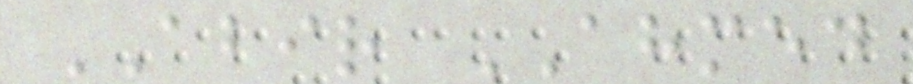ABIR AHMED
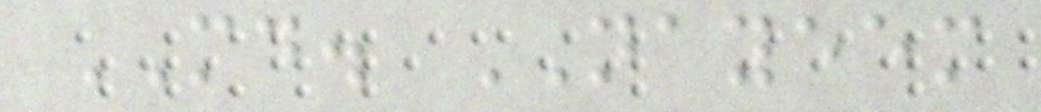MD. NAYEEM
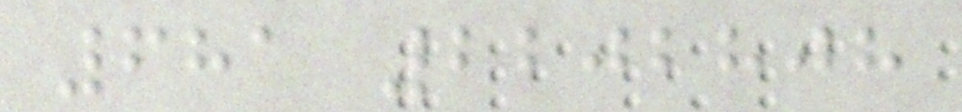681 2202808
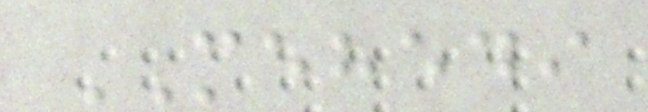MEHEDI
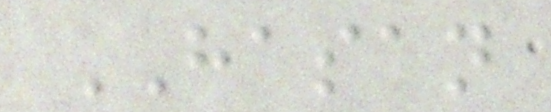HASAN
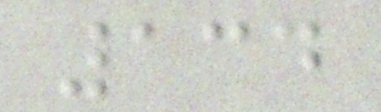134
